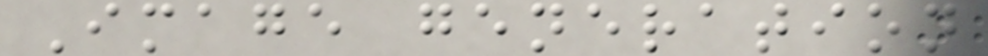Image generation
